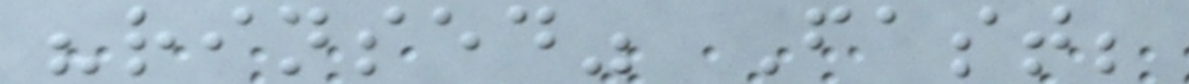"rinsed" Fast;
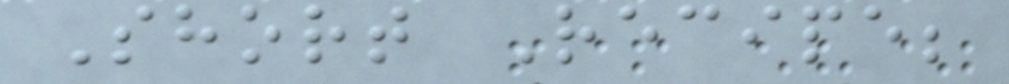Short Recipe;
